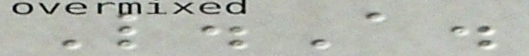L.A.
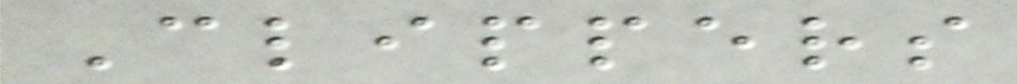Clippers
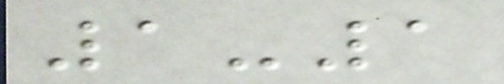1-1
